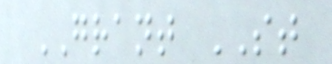GRANT ST
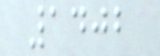1402
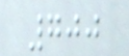700
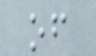of
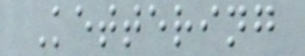Kettering
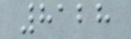8128
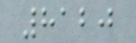8120
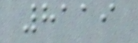8119
